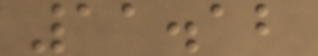11.12
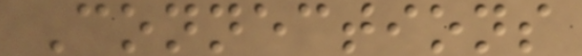Connections
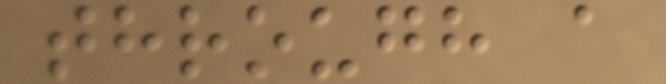through a
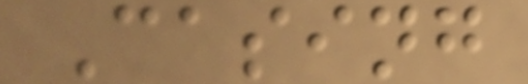Casing
